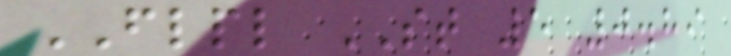FLPL ST 5 0.89
